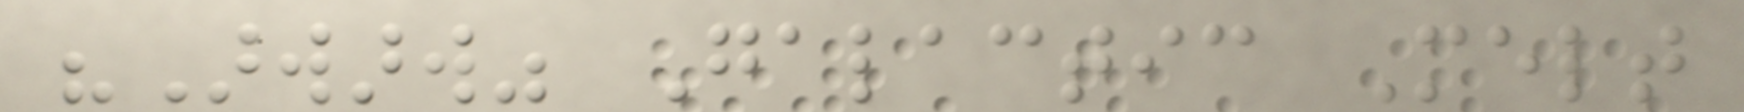"Arwarw" Galactic Melt
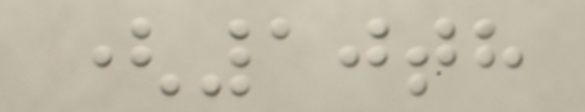(10th
